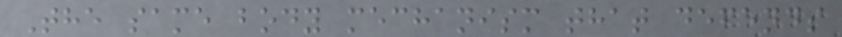The same body mechanism that defends
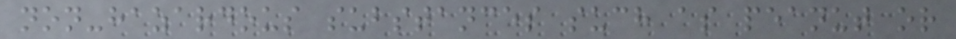non-hazardous substances such as peanut or
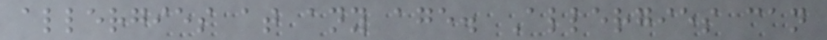allergies at any age. Allergies can
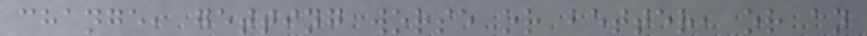change, getting worse or better, or an
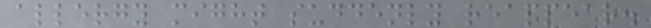allergy might suddenly reappear.
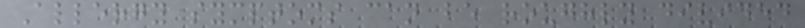Allergy symptoms can be roughly divided
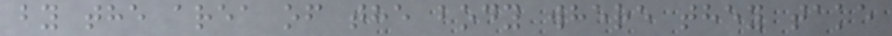by the area of the body where they take
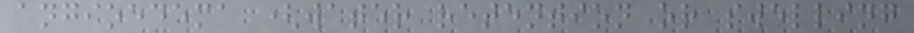angioedema (water retention or swelling
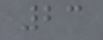23
